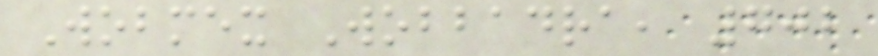Wobmex Wobbadra, 702
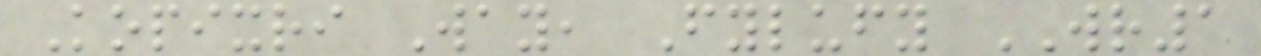Kopixri Way, Fylufy WR1
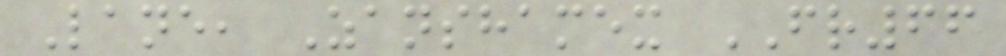Lane, Zanshamex FR66
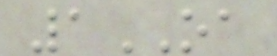1OA
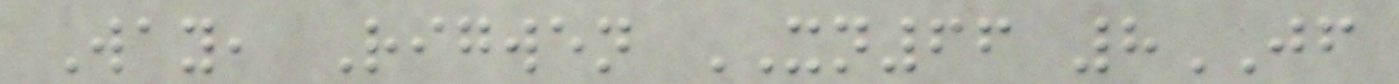Way, Rigwen XN66 8JF
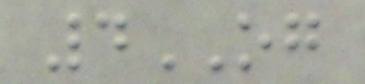4OG
